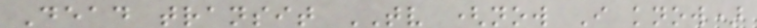Dead transit TV (now I know)
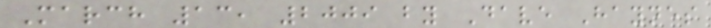March 13, 2009 by Dave Haynes
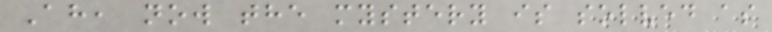Ah, now the mystery is solved as
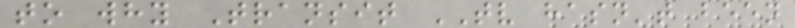to why Transit TV hasn't been
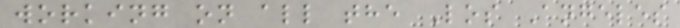working on all the Los Angeles
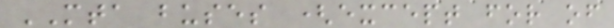MTA buses (except for of
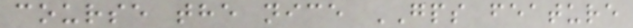course the nice GPS feature
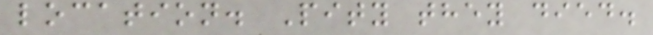location. Pity they died.
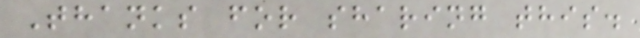Thanks for sharing this.
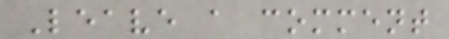Leave a comment
